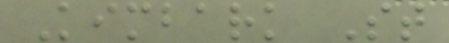Kimbark St
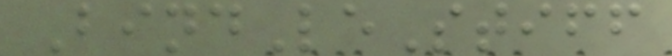BindLeStiff
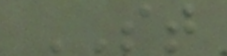ST
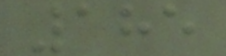185
